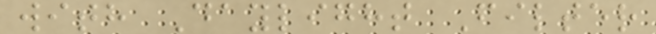with Daylight Filter
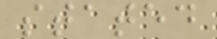stated
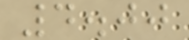4.00
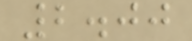2.00
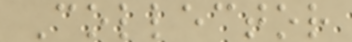Collector
